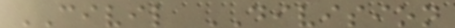CIVIL DIVISION
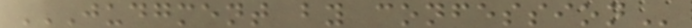JUDGMENT BY CONFESSION
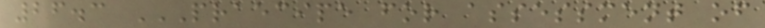26.3 PRAECIPE FOR ASSESSMENT OF
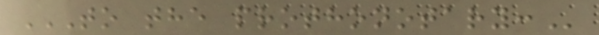TO THE PROTHONOTARY:
